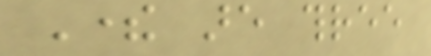There are three
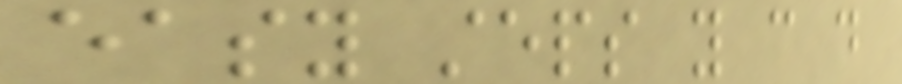easy steps you can do
